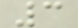3
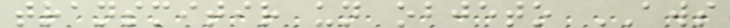transmitir un objeto AWS
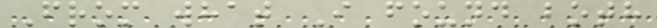From what I found both
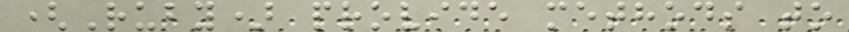(Ruby) provide methods to
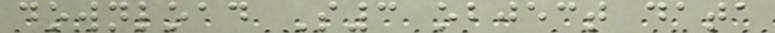download S3 object data
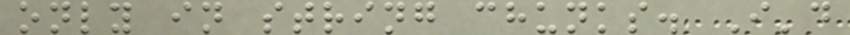only in string chunks. I'd
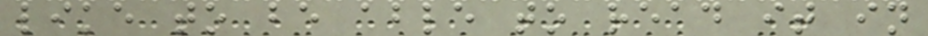like to be able to read it in
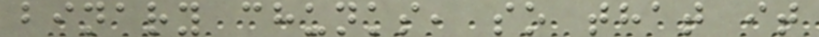binary chunks, so that it
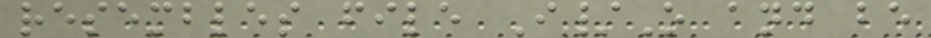resembles file I/O and be
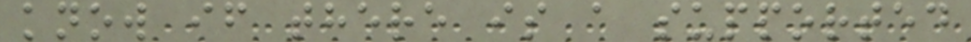know if there is a supported
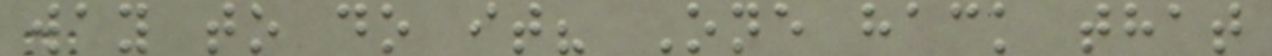way to do it? One hack that
